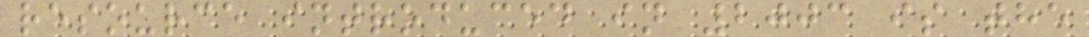resource introduced in 2003 is the
